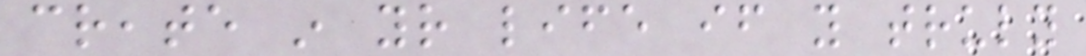create in your life if you truly
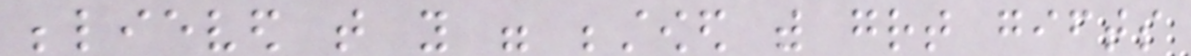believed that you were bestowed with great gifts
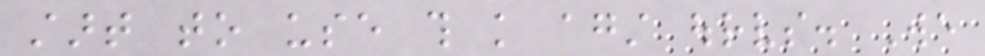start to use this knowledge against ourselves. We
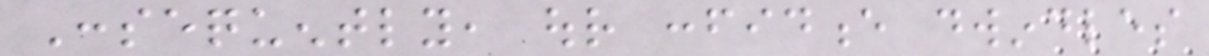Consequently, our confidence dwindles
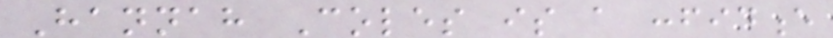Hannah Coles is a confidence
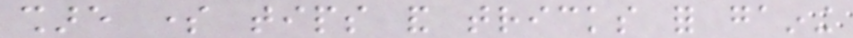share some tips and tricks for gaining
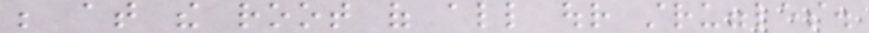be at the root of all our struggles.
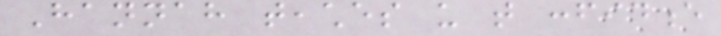Hannah teaches us that confidence
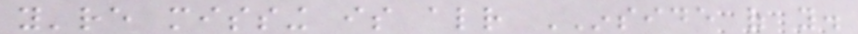you're missing is already INSIDE of you.
